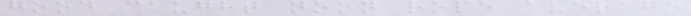good caught noon rope average
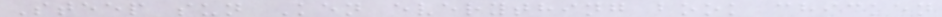Steep sun Ken everything book chicken
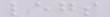legs
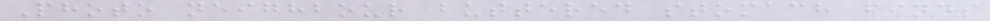Photo neighbour buttered stomach finds
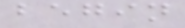begin
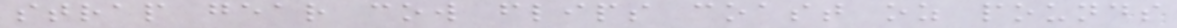strap gear cow flips coast oz pounds
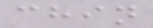chin
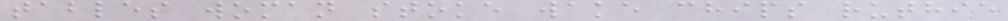tables woman stoke wake chips ruthie
